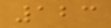123
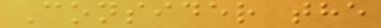Consider the
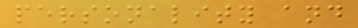personality and
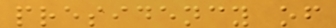presidency of
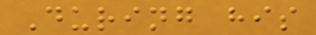During his
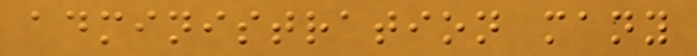administration many
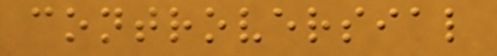controversial
